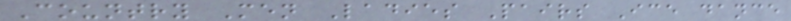Country Men Ladies Pairs Ice dance
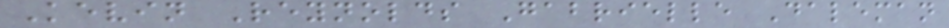Kevin Reynolds Gabrielle Daleman
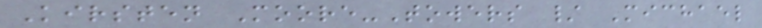Kirsten Moore-Towers / Michael
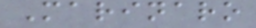Marinaro
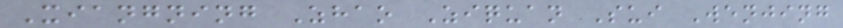Xiangning Zhao Ziquan Sui Wenjing
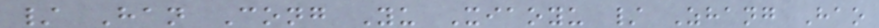/ Han Cong Yu Xiaoyu / Zhang Hao
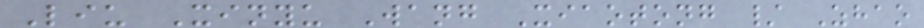Liu Xinyu Wang Xiaotong / Zhao
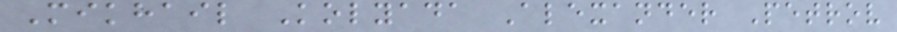Mikhail Kolyada Alexander Petrov
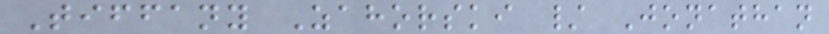Tiffany Zahorski / Jonathan
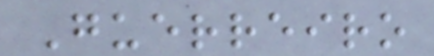Guerreiro
